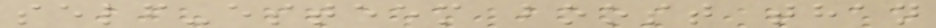self-esteem boost than
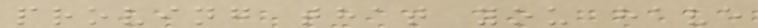proving that you have
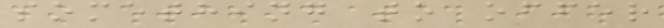something to offer
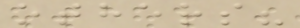others?
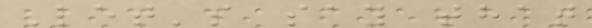Let's say that
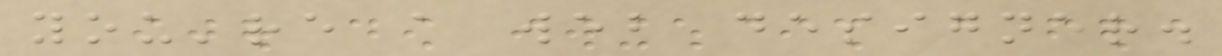you're a web designer.
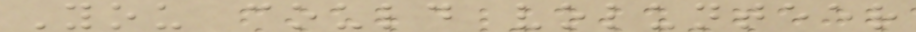You could volunteer
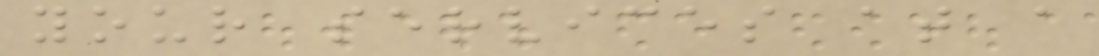your services at a
